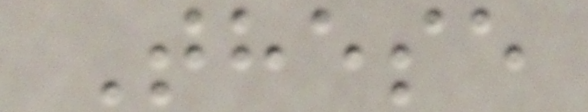These
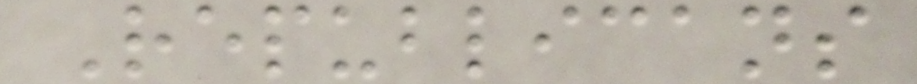Republicans
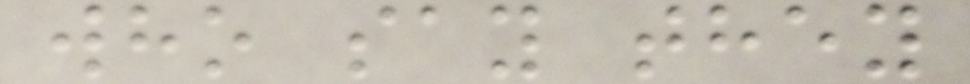who say they
